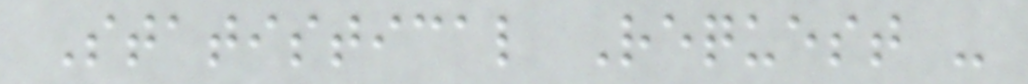Statistical Request -
